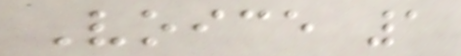Voice 1
